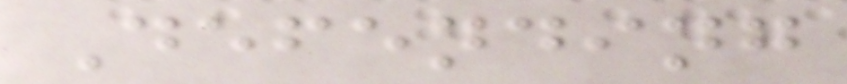Defending
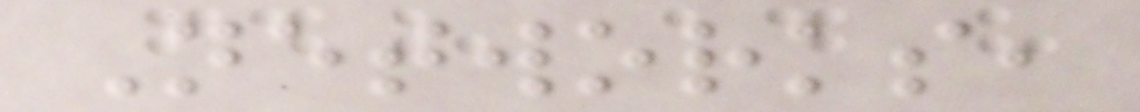Networks,
